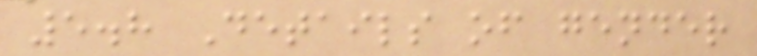5.8 Details of gender
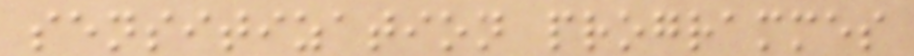sensitization programmes
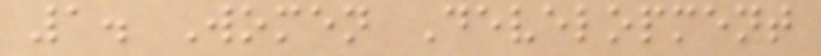1. Women Development
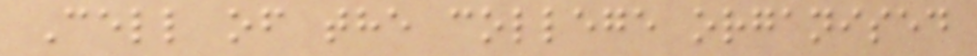Cell of the college organised
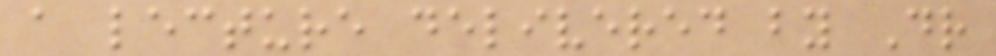a lecture delivered by Dr
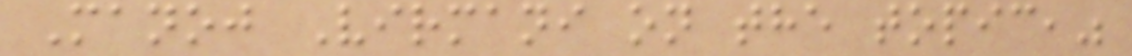Manoj Virmani on the topic,"
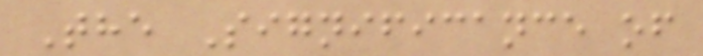The Significance of
